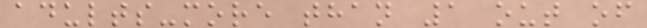adults-more than 1 out of
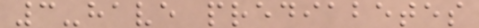3-have prediabetes
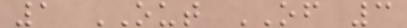1 OUT OF 3
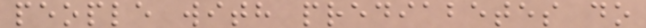people with prediabetes do
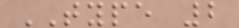TYPE 2
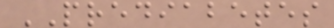PREDIABETES
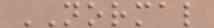NORMAL
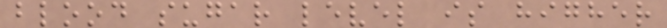blood sugar level is higher
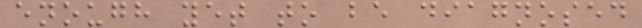enough yet to be diagnosed
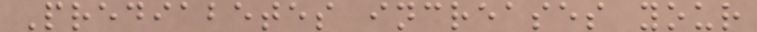Prediabetes increases your
